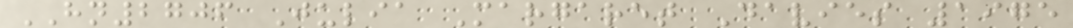HN2706 Julia Margaret Davies 1975
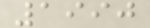1990
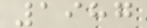1987
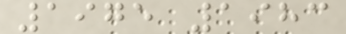1975 1983
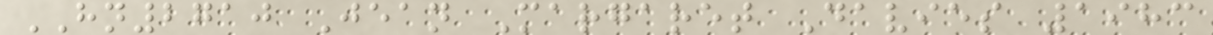HN2710 Jean Margaret Davies 1983
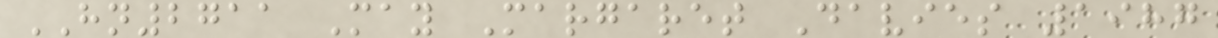HN2711 May Margaret Davies 1987
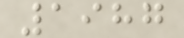1987
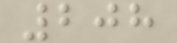208
